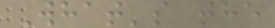What's the
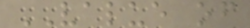VALUE of
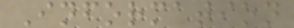Information
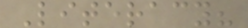Literacy?
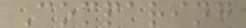Comparing
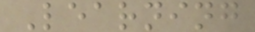Learning
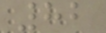82
